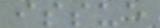issue
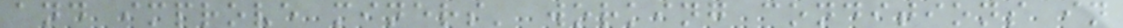and improve miners' working conditions in
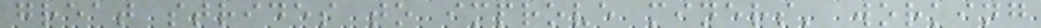great strides to improve miners' working
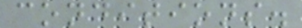conditions.
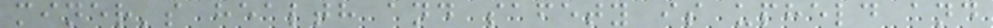miner's health and safety is upheld and
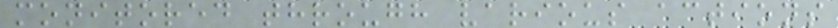monitored through various actions
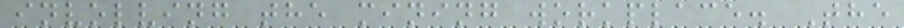involving the mining workplace. The
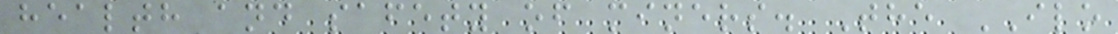health and safety of miners. The ILO
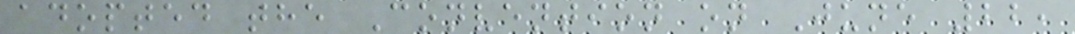adopted the Convention on June 22,
